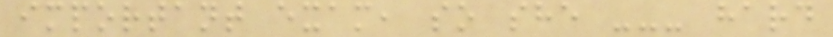important exam, so she --- hard
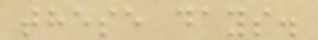these days.
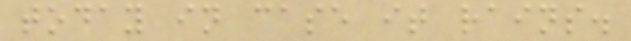today in case it rains.
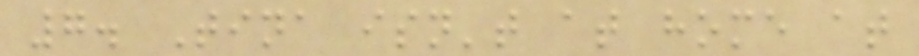7. Tina isn't at home at
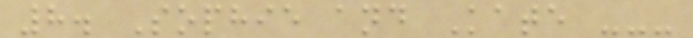8. Sophie and Kate ---
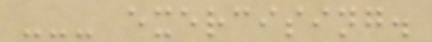--- exercising.
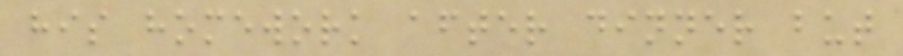his homework after dinner but
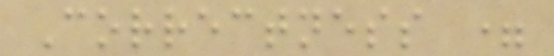Correctness =
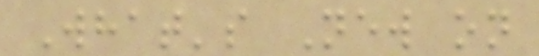What's New on
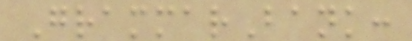GrammarBank:
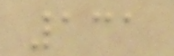131
